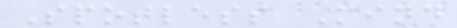Spotless Mind
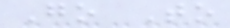Go To
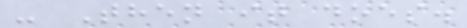- Then it does.
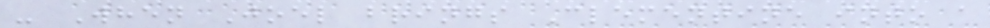- When Joel brings Clementine into a
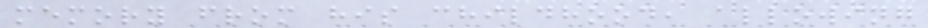memory from his childhood, allowing
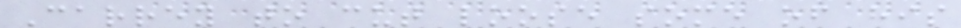Carrey to cut loose some of his
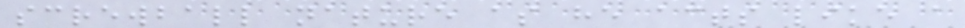screwball nature as he acts like a
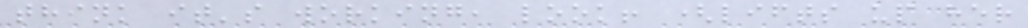think it's working, look! (lifts up her
